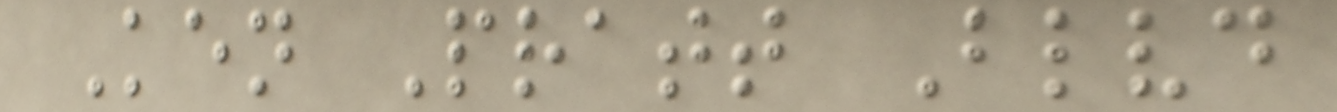Ken Pratt Blvd
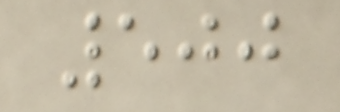500
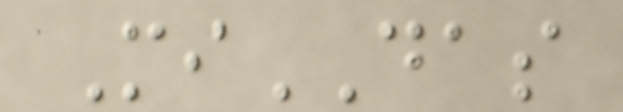MiDAS
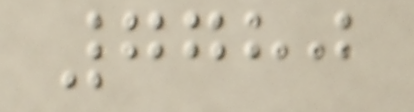7780
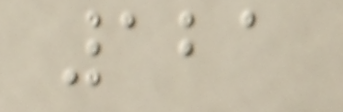121
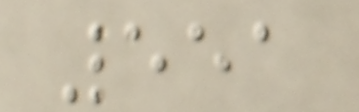551
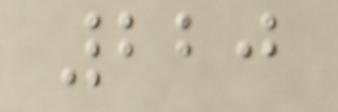220
